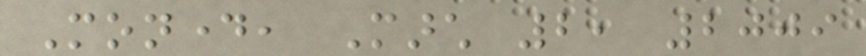Monday, March 2, 2009
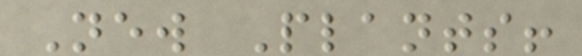New Plants!
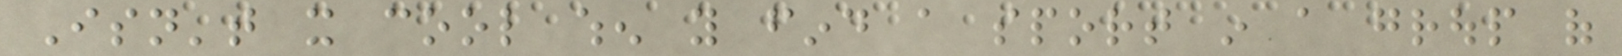Isn't it cool when you find a sport in a group of
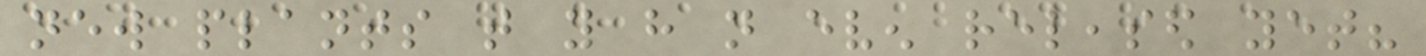new plants that you have not even released yet?
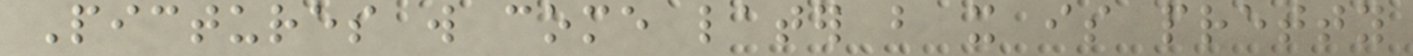Pictures will come later but it is pretty
